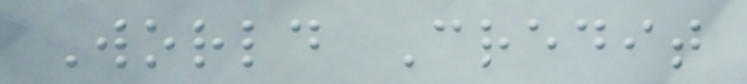World Credit
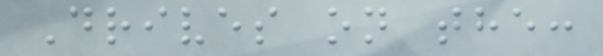Drives on the:
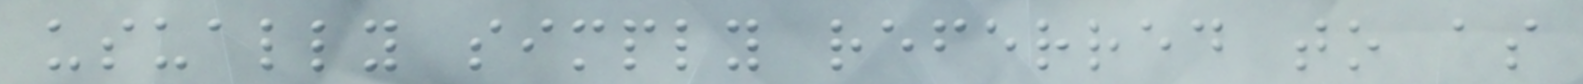usually simply referred to as
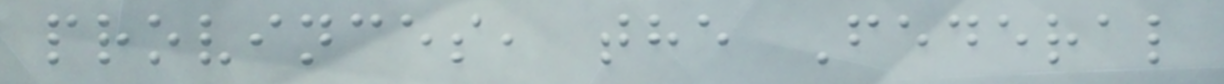provinces, the Federal
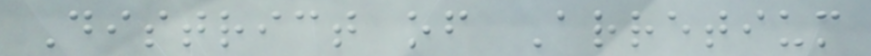District of Arretium
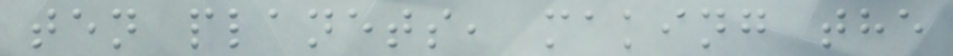ten planets, making the
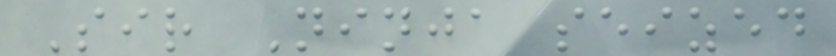Sir Ninja seized
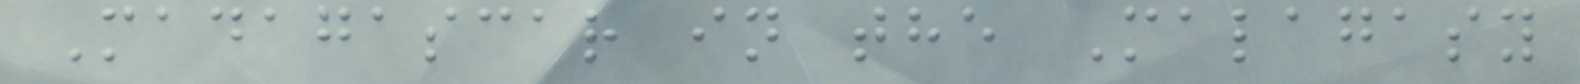Madagascar in the Malagasy
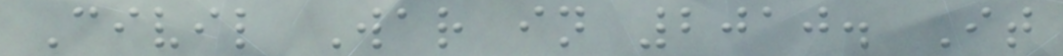Civil War in 2010. It
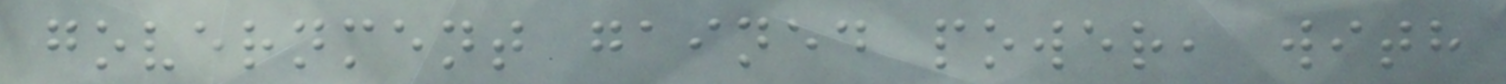government gained power, with
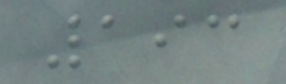193
